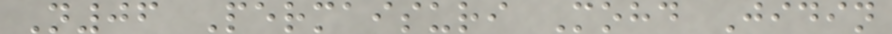N06 Permaisuri Mohd Jidin
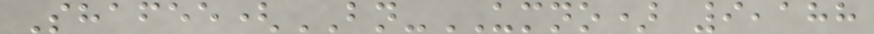Shafee(BN-UMNO) 9,188
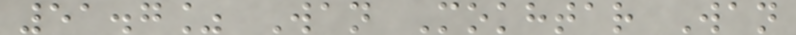51.7% Wan Mokhtar Wan
